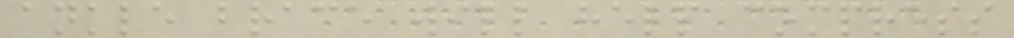ankle brace will help compress
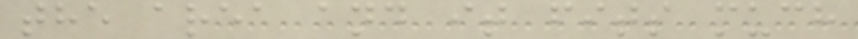the area and it fits much
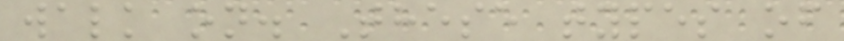walk on. These types of
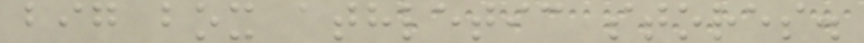big box athletic stores.
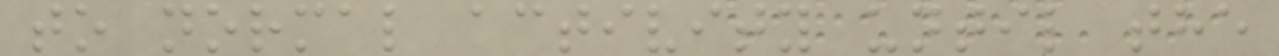to normal activity until the
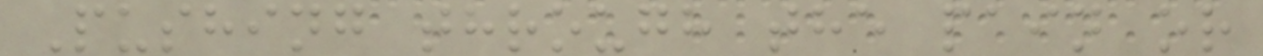Pushing through the pain or
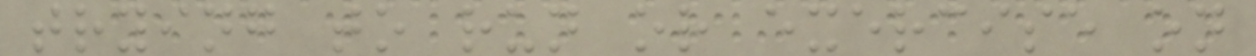trying to run or exercise on
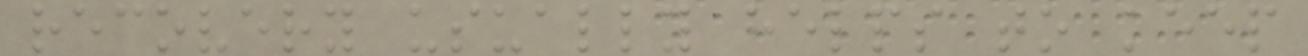recovery usually helps to keep
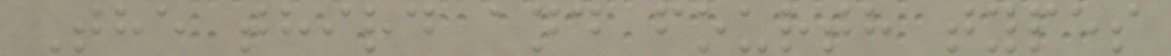The third and fourth types
